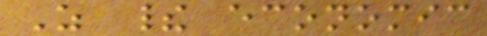As their economic
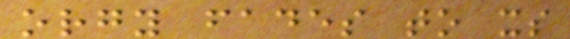orgy fades to its
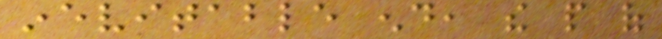inevitable end, the people of
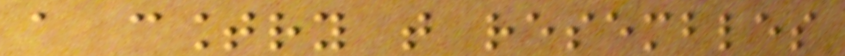a country that resembles
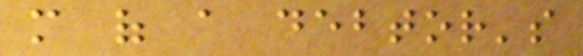more of a debtor's
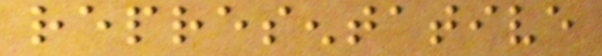representative
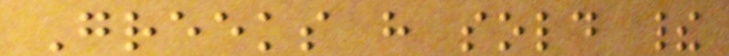Greeks have sold their
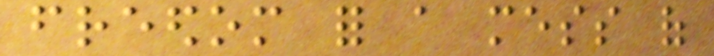freedom for a mess of
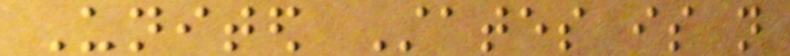United States is not
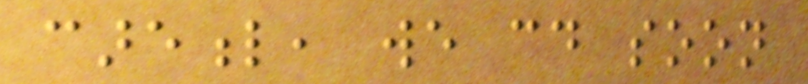careful, we could soon
